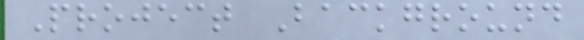Project Background
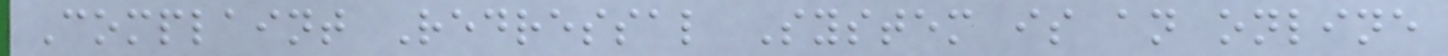Complaint Redressal System is an online
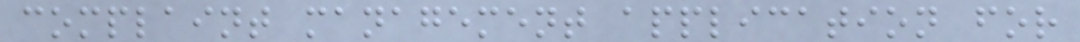complaint management application for
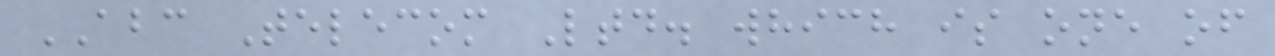ABC Telecom Ltd. which is one of
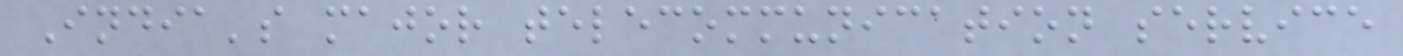India's major telecommunication service
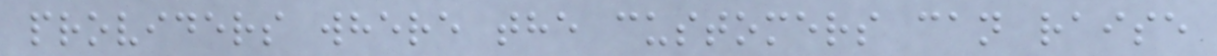providers where the customers can raise
